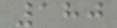180
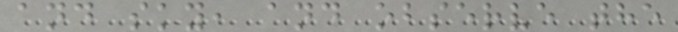and sky, and observe the
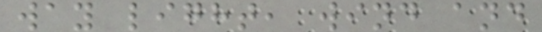way light, wind and
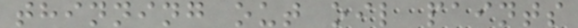thinning out oil paints
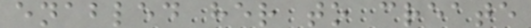enabled her to create
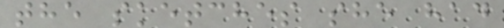the sketches she had
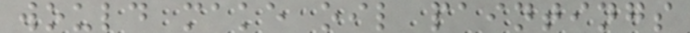would make oil paintings
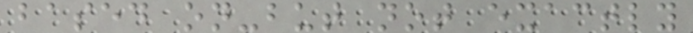based on-but not exactly
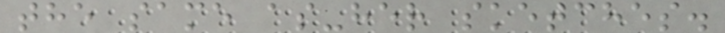the same as-her sketches.
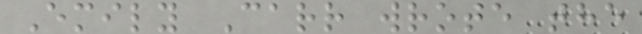Emily Carr wrote the
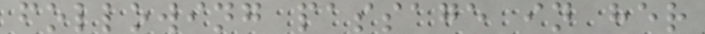following passage in her
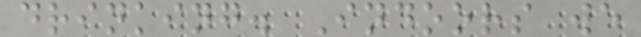drinking. Indoors we
